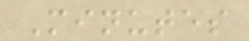Minutes
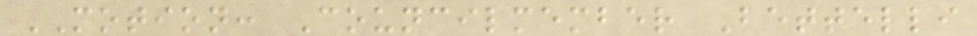MOTION: Councilmember Bettelli
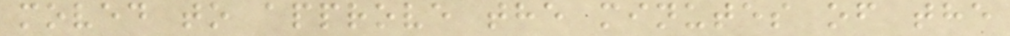moved to approve the minutes of the
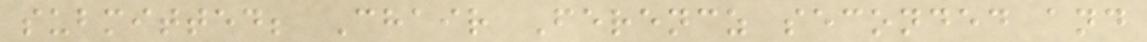submitted; Chair Ferencz seconded and
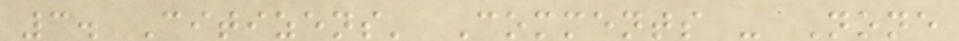3. Citizens' Comments - None
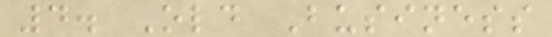4. Old Business
